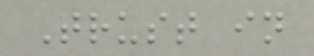Trust in
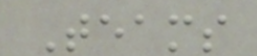Teams
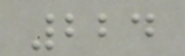224
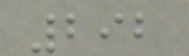292
